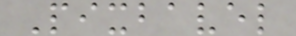Pixbavel
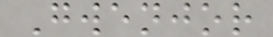Gwenjor
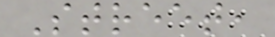Street,
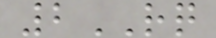2RQ
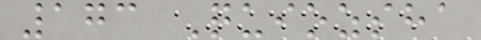173 Quiozsha
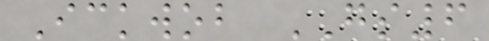Ickwob GS6
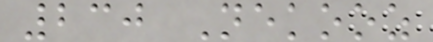230 Nekooz
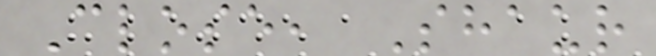Close, Shaur
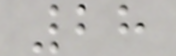28
